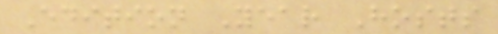Edition Year Hosts
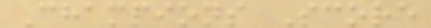Champions Score
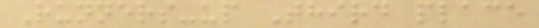Runners-up Third place
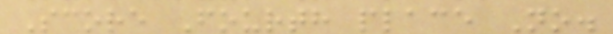Score Fourth place No.
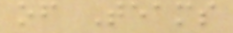of Teams
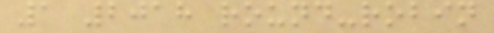1 2018 round-robin
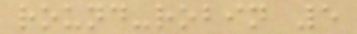round-robin 5
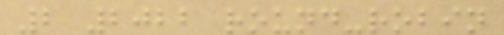2 2022 round-robin
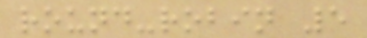round-robin 5
